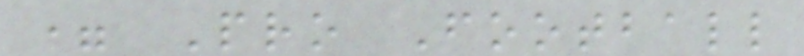= Pro Football
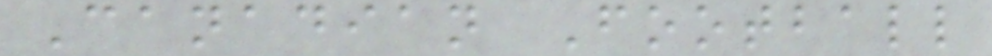Canadian Football
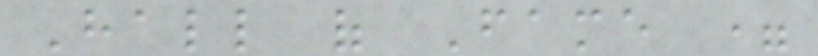Hall of Fame =
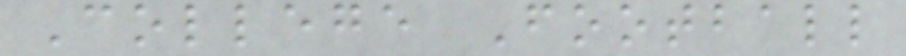College Football
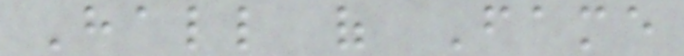Hall of Fame
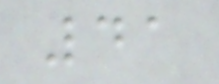41
